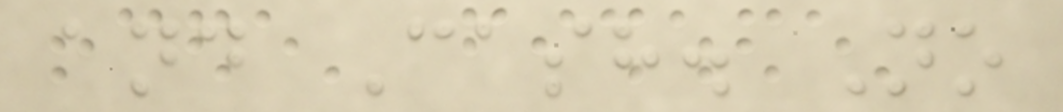and Cash. No
